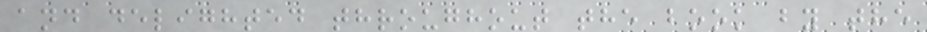and delighted throughout the book by the
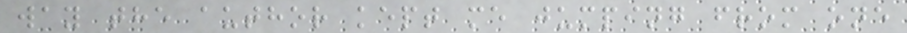way the author kept me jumping from one
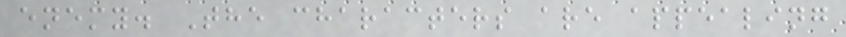enemy. The characters are appealing
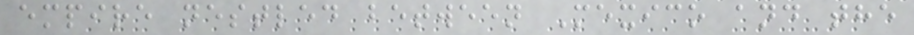empire nestled between Mexico and the
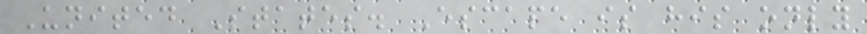United States. Escape is his only
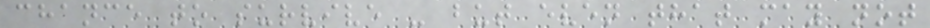chance to survive - but even that may not
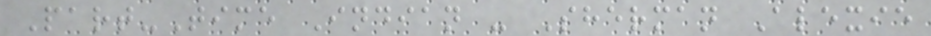Part-Time Indian - Sherman Alexie
